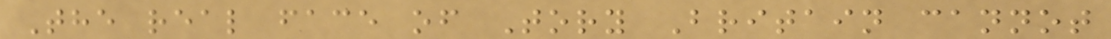The real face of Tory Britain cannot
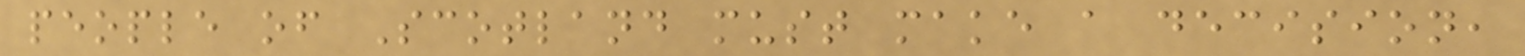people of Scotland must make a decision,
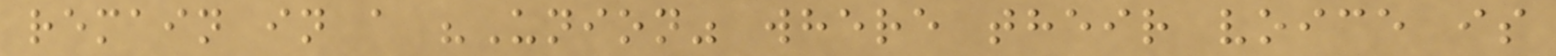remain in a "Union" where their voice is
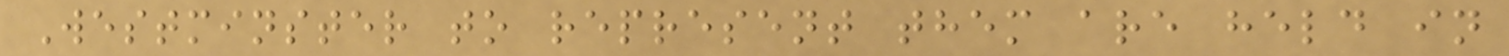Westminster to represent them are held in
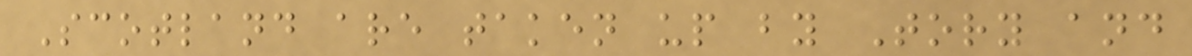Scotland are taken up by Tory and
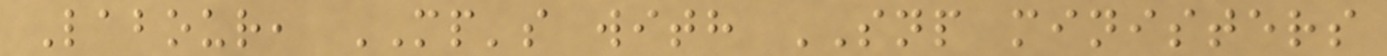Labour, MP's with SNP ministers
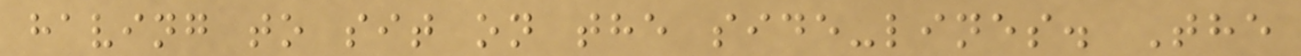having to sit on the side-lines. The
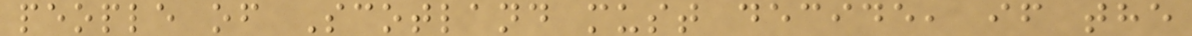people of Scotland must decide, if the
